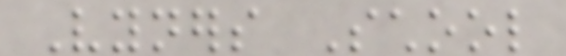Vyners School
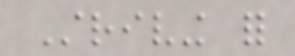Striving for
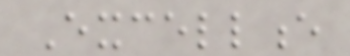Excellence
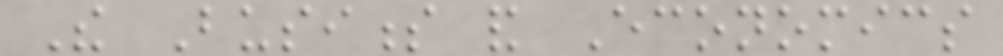The Business and Economics
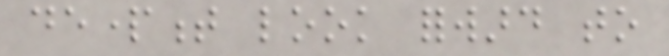department look forward to
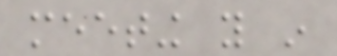meeting you in
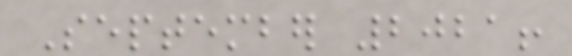September 2021!
